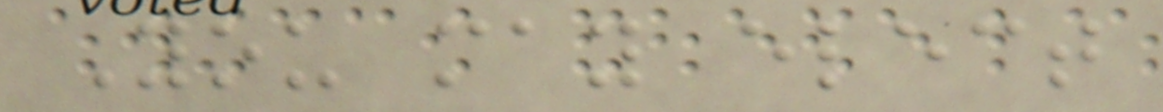You may elect
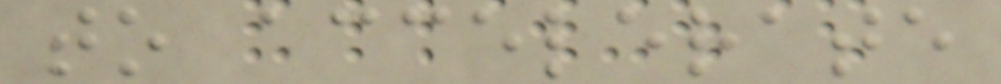to accelerate
